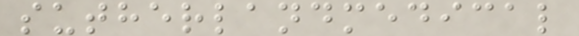sutherlandmedical
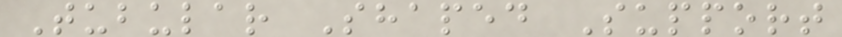Tubular Shaped Support
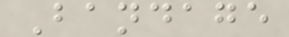Bandage
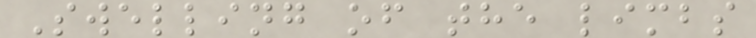Swelling of the limbs
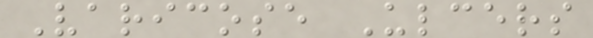Varicose Ulcers
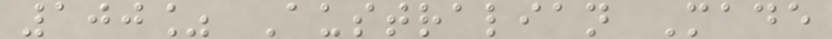100% Australian Made
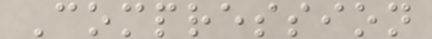Compression
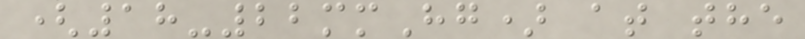(18-22mmHg) at the
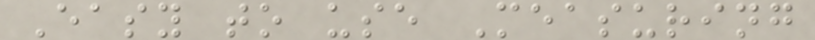Easy to use Measuring
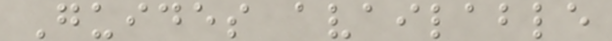Guides available
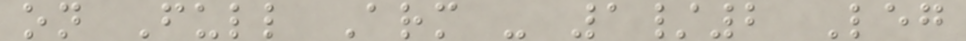on Full Arm - 1/2 Leg
